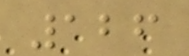126
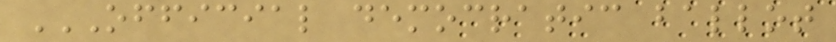OFFICIAL DEMOCRATIC BALLOT
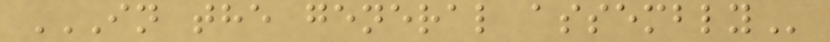IN THE GENERAL ASSEMBLY
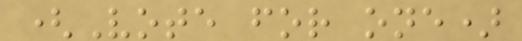(Vote for one)
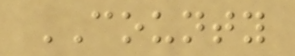COUNTY
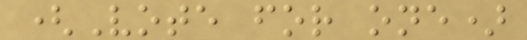(Vote for one)
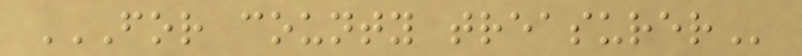FOR COUNTY TREASURER
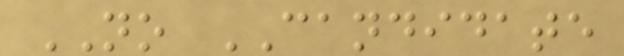NO CANDIDATE
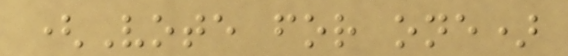(Vote for one)
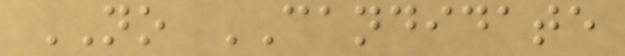NO CANDIDATE
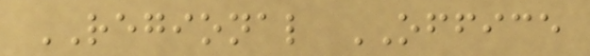REGIONAL OFFICE
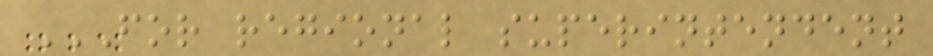FOR REGIONAL SUPERINTENDENT
